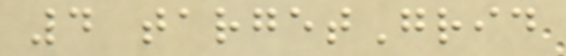4 targetGrid
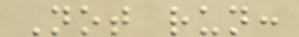Not run:
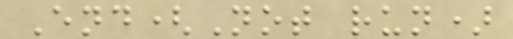End(Not run)
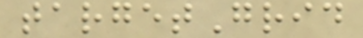targetGrid
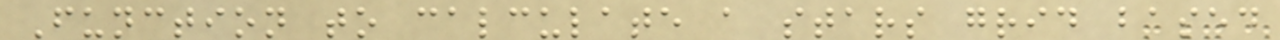Function to calculate a stars grid based
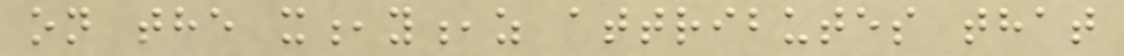on the x,y,z attributes that
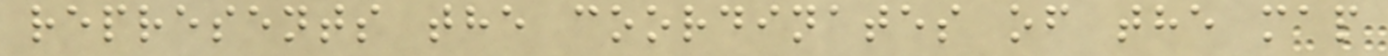represents the coordinates of the map
